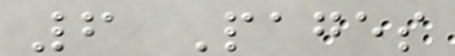6 Pages
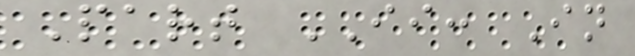Part II: In
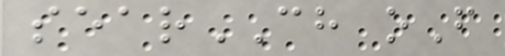searCH oF
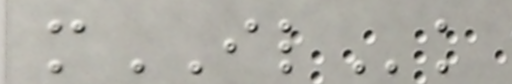mILk
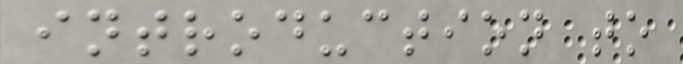introduction to
